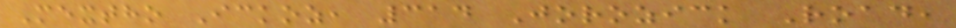Mextho Ickoz, 314 Jorozick Road,
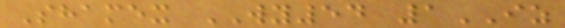Shamex WY54 1IZ
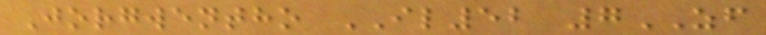Jorgwentho IL52 7ZF
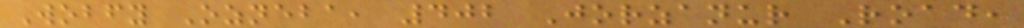Wobfy Ozneba, 402 Jorzanur Road,
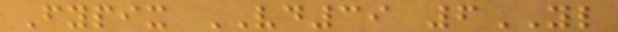Fypix VD39 6YL
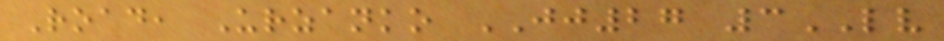Road, Urzanko JJ27 3LV
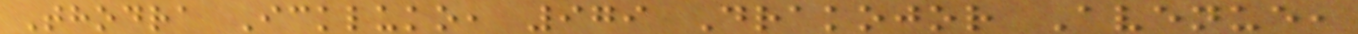Thodra Ickluko, 979 Drakojor Avenue,
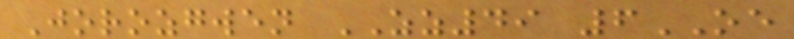Jorozgwen ZZ49 6OE
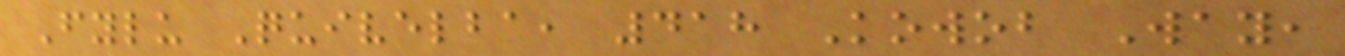Fylu Quivelba, 418 Kowob Way,
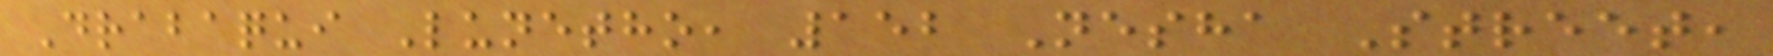Drabaqui Lunetho, 152 Nesha Street,
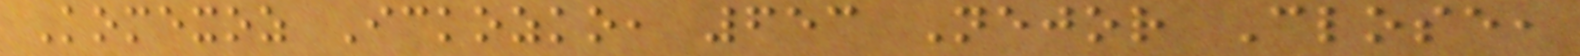Komexoz Ickozko, 653 Nejor Close,
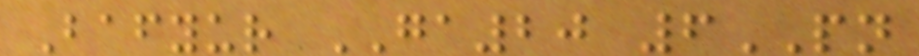Bafyur GA20 6PN
